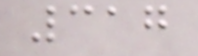317
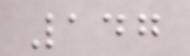147
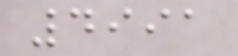4991
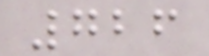726
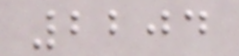2204
